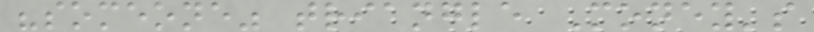"someone" triangle Money's
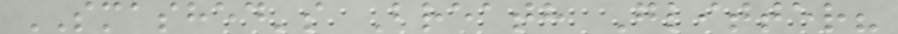SMASHED's Breath Glitter?
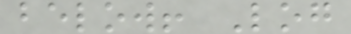below! Log
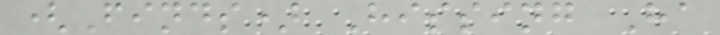(Finds) Hissing Ha
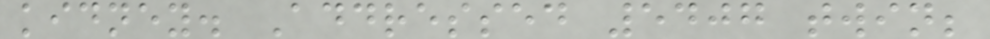kidney. Addressed 5407 twin;
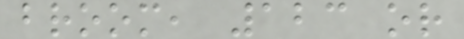broom, 123 or
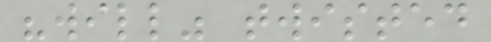"will" twisted
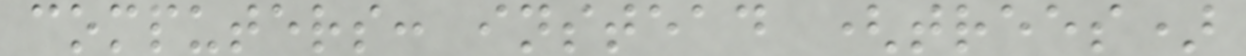computers: instead (trees)
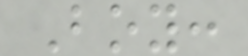Boy:
